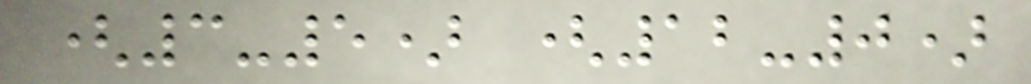(3-5) (12-0)
